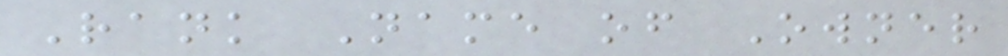Rank Name of Owner
